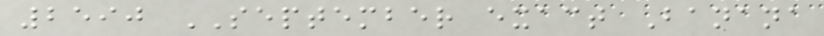2590 SEPTEMBER exact Banana
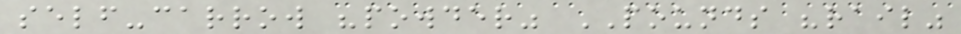self-carrow "powder" POUNDS "rail"
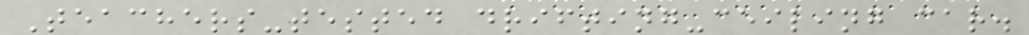Teachers-tested drifting-ceiling car.
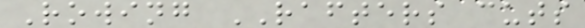Rowing RAFTERS cuts
